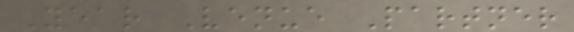Year Venue Partner
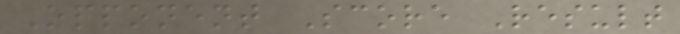Opponent Score Result
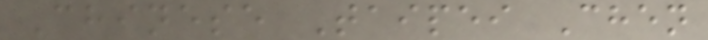Chinese Taipei Chen
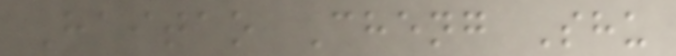Haitao Cheng Shu
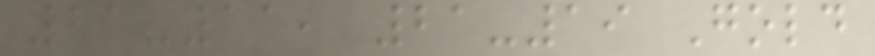21-11, 21-19 Gold
